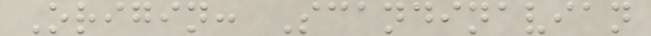Origin: Scandinavian
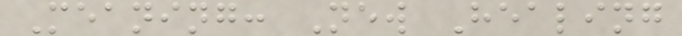Meaning: New Healing
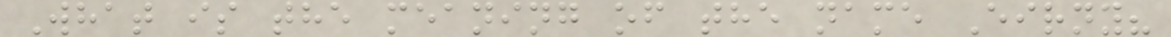What is the meaning of the name Eirny?
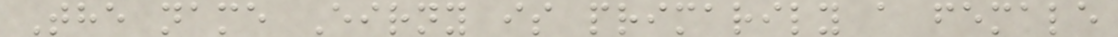The name Eirny is primarily a female
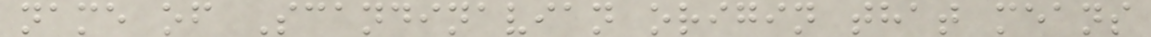name of Scandinavian origin that means
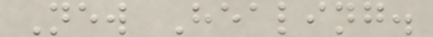New Healing.
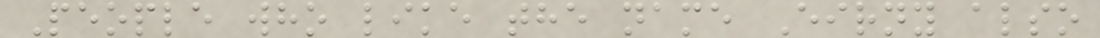People who like the name Eirny also
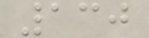130
